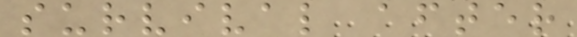survival after
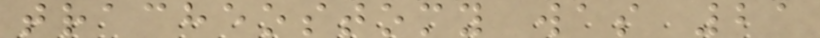tracheostomy was 21
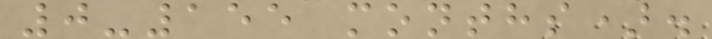0-155 months).
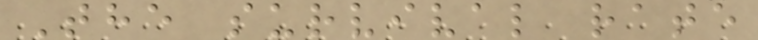The survival rate
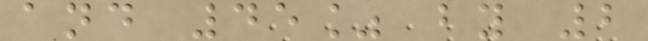and 45% by 2
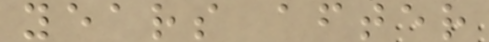years after
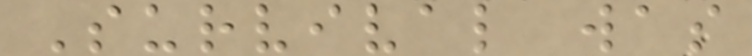Survival was
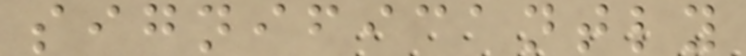significantly
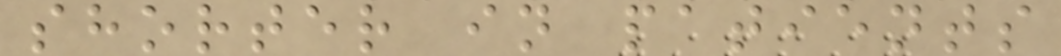shorter in patients
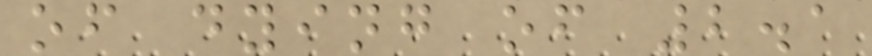of dying of 2.1
